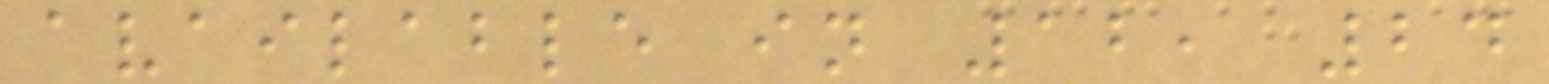available in 12, 24
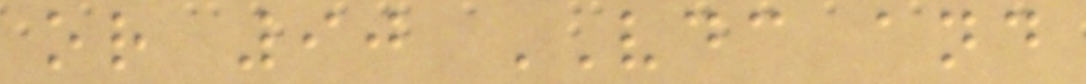or 90 VDC and
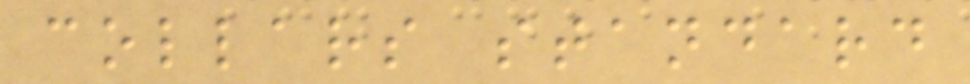collars standard
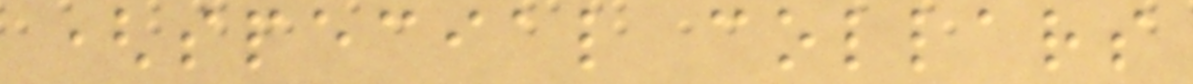(special collars
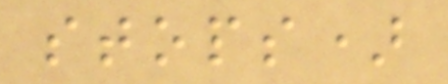stops)
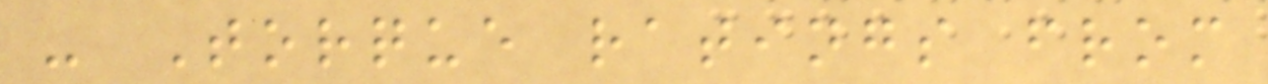- Torque ratings from
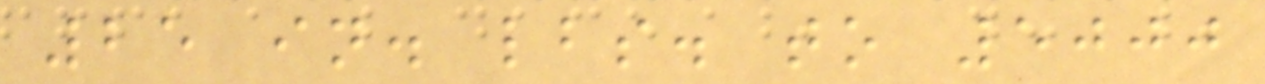25 in. lbs. to 5000
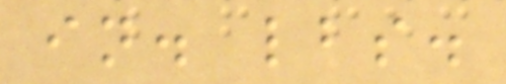in. lbs.
